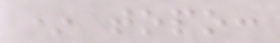* topo:
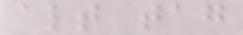alt tag
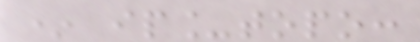* ip_topo:
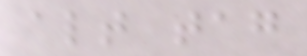alt tag
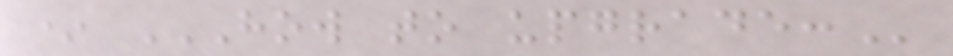* HOW TO UPGRADE:
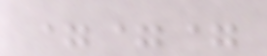===
